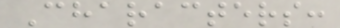Characters:
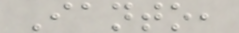Ianto,
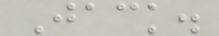Jack.
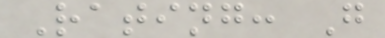Rating: G
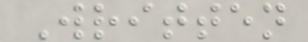Written
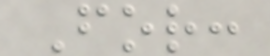For:
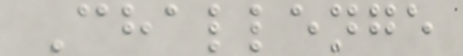Challenge
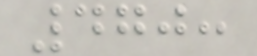470:
